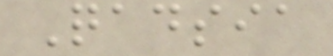Qadsia
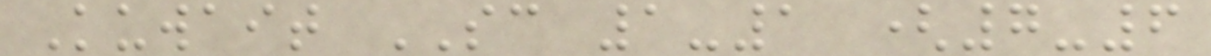Kuwait SC 1-1 (7-6
